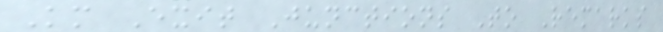Km Exit Junctions To Remarks
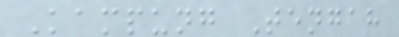Kampung Tengah
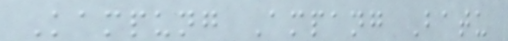Kampung Ampang Batu
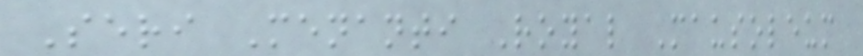Seri Menanti Royal Mausoleum
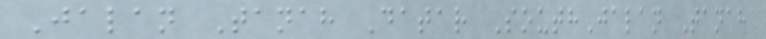Jalan Tanah Datar SouthJalan Tanah
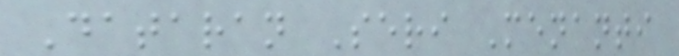Dataran Seri Menanti
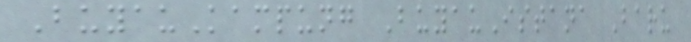BuyauKampung BuyauIstana Baru
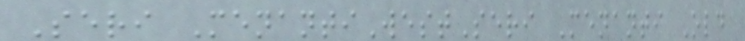Seri MenantiWestSeri Menanti Old
